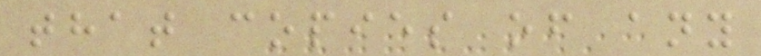that copies of any
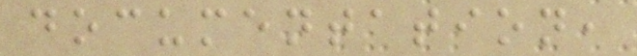documentation,
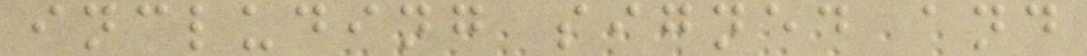including signed and
